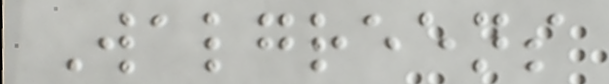Walgreens
